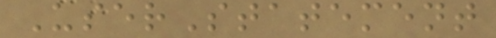UserStatement
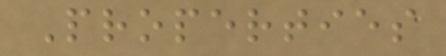Properties
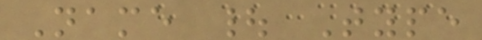Name | Type
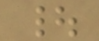|
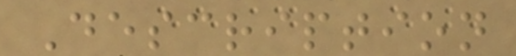Description
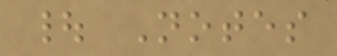| Notes
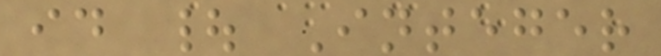id | Integer
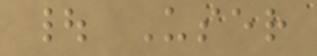| User
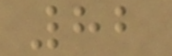82
